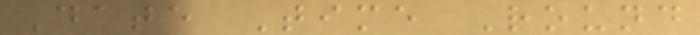Date Time Round
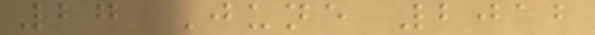27 June 2012
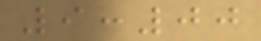9:00
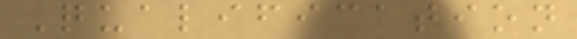Qualification
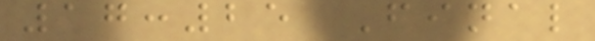17:25 Final
